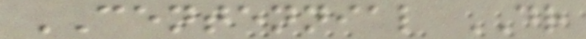CENTENNIAL DR
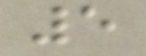5
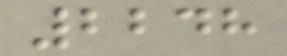2248
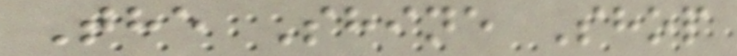The Shine Shop
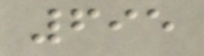695
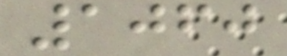1060
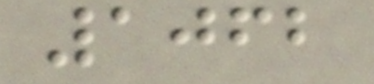1062
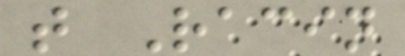t Racin
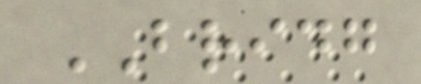BRIDG
